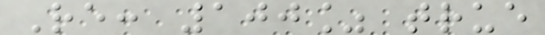Re: 100% true
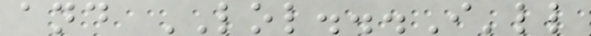and LOL...I'll
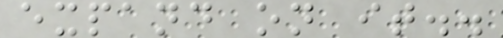expand on it..
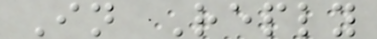In Reply
